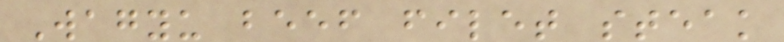Wagyu beef filet steak
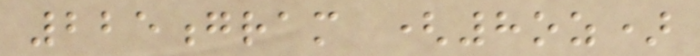225gram (8oz)
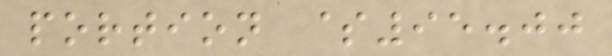portion $95.00
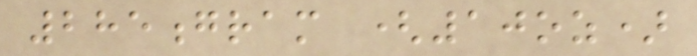285gram (10oz)
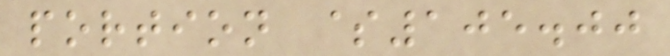portion $105.00
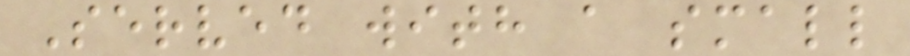Served with a small
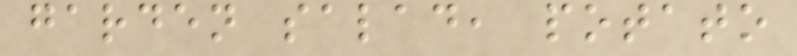garden salad, potato
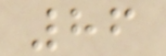86
